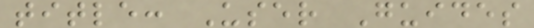title: User Guides
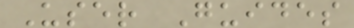User Guides
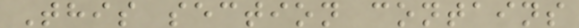This section contains
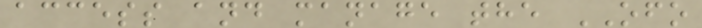access and manage the OFO
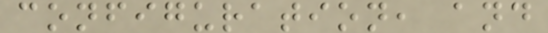configuration, and
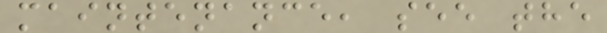maintenance, see the
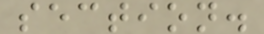section.
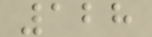128
